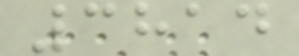3814
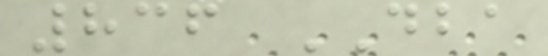836 DBA
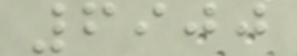6900
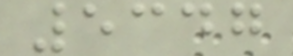5347
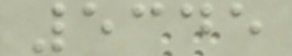5345
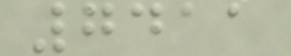7411
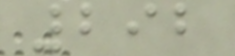292
